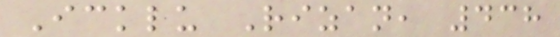Icklu Rizan, 438
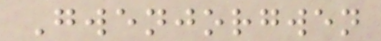Gwenjorgwen
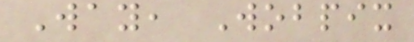Way, Wobpix
